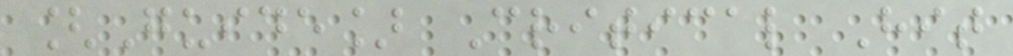[Guide] Critical Hit
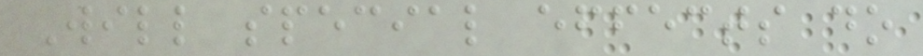Will special effects do
